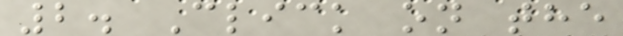2. Click on the
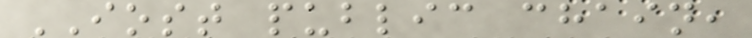IOST public chain,
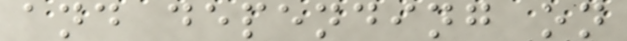and depending on
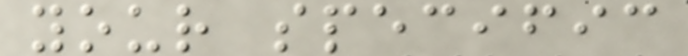your specific
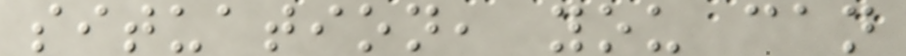situation, you can
